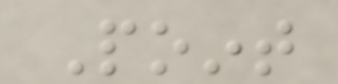Point
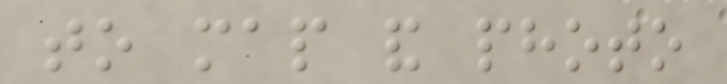to map and photo
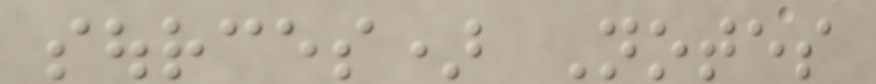sources) Notes
